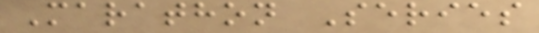Marathon Series
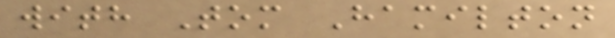with Tom Hamilton
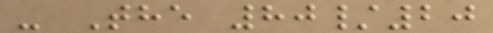- The 80/20
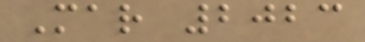Mar 2023
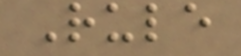Rule
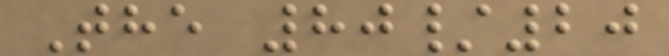The 80/20
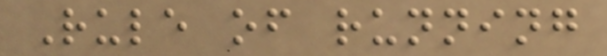Rule of running
